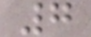7
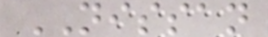NISSAN
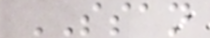SSAN
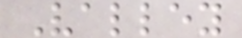Valley
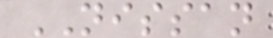NISSAN
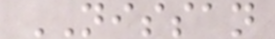NISSAN
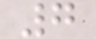7
